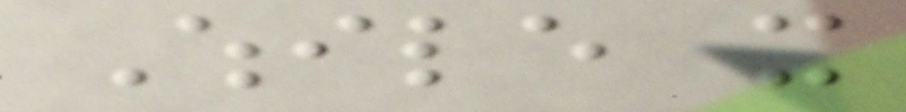While it
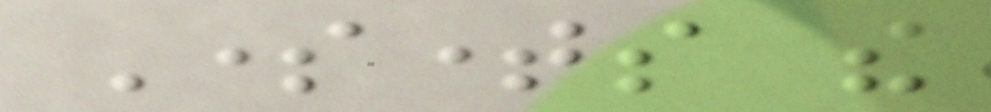Sometimes the
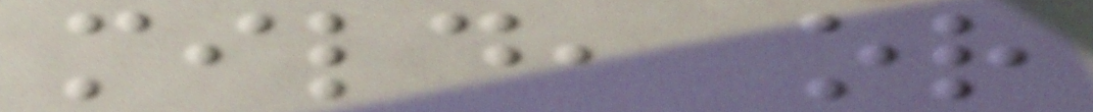mild, or
